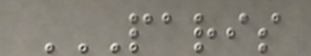PARIS
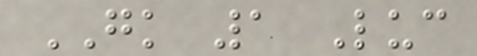GK 1 Luc
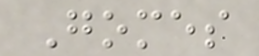Gomes
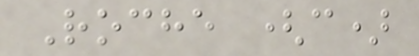Roche (c)
